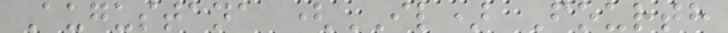Augustana (IL) Fourth
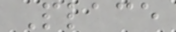Place
